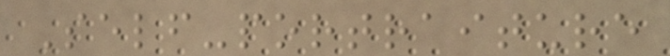Self-portraiture
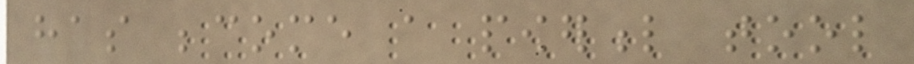has become a powerful tool
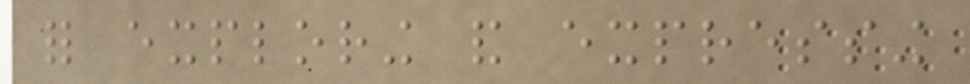for exploring and expressing
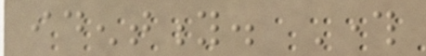identity. Through
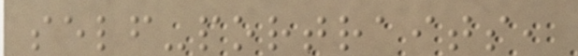self-portraits,
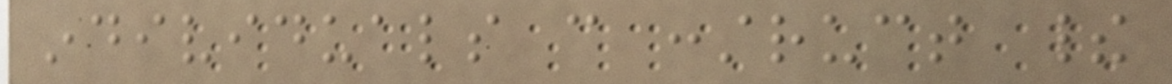individuals can construct their
